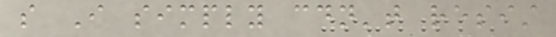so I simply couldn't resist
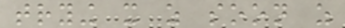trying it as soon as
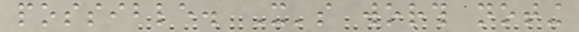possible. It's worth noting
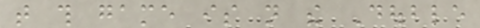that this game is not the Double
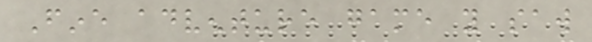Fine adventure game you saw
